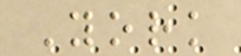York
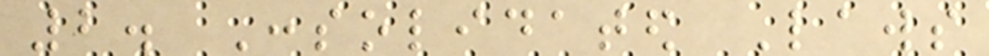2. Consolidated Laws
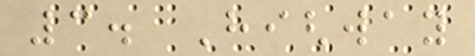3. Highway
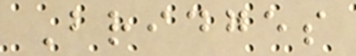Bridges
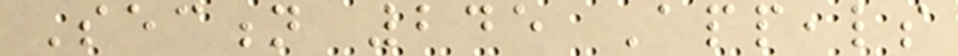Section 245 Appeals
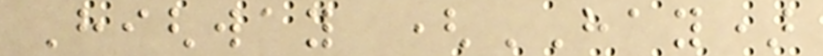Highway (HAY)
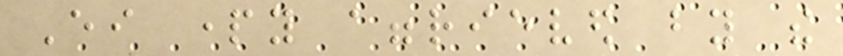Either party aggrieved by the
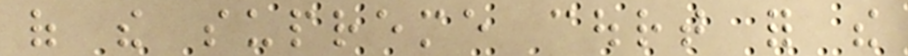of the supreme court for the
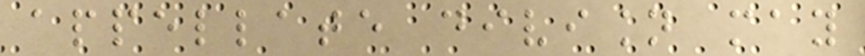appellate division may
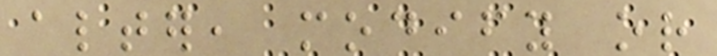alter, modify or
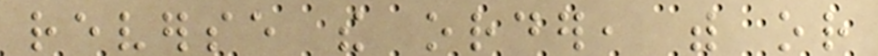reverse the order, with or
